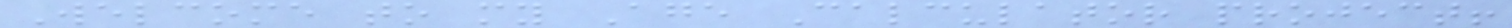Welcome to my Age Calculator project!
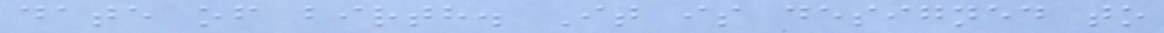date of birth. It is designed to
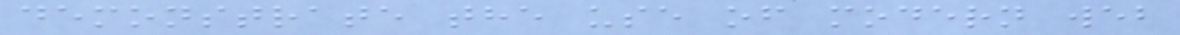demonstrate the use of modern web
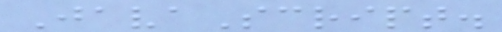JavaScript.
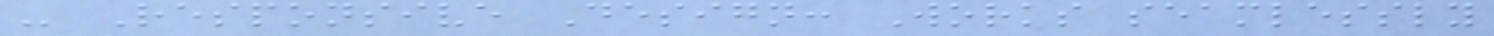- Responsive Design: Works seamlessly
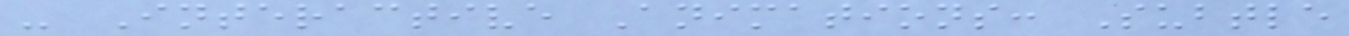- Interactive Animations: Subtle
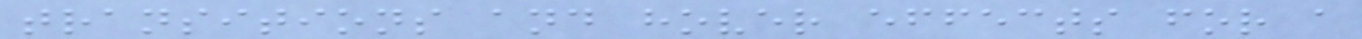transitions and hover effects for a
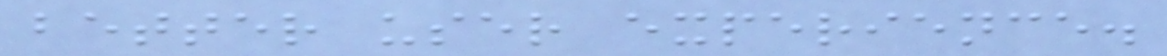better user experience.
